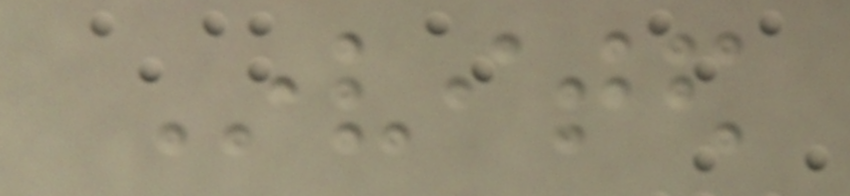Invited
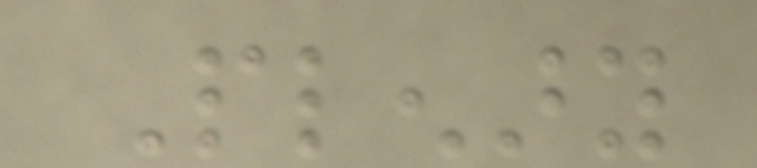Plenary
